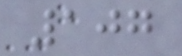107
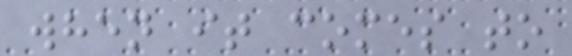when it comes to
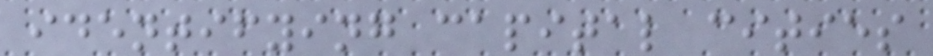identifying capital cities
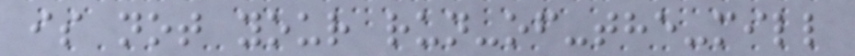is not your run-of-the-mill
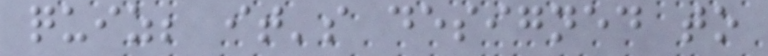quiz; it's designed to
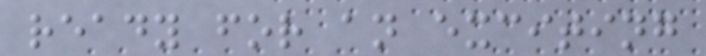ready for an exciting
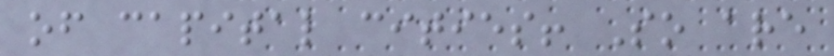of capital cities! So are
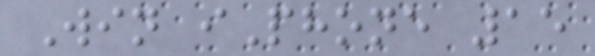Win iPhone 15
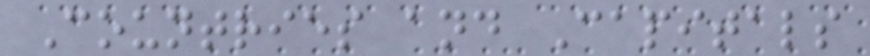Countries and Capitals
